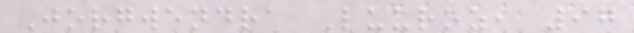Jorgwendra Luuroz, 97
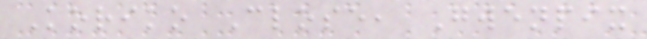Koriko Close, Gwenpix
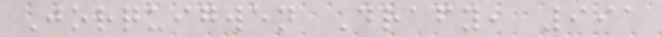Jorquigwen Drafy, 991
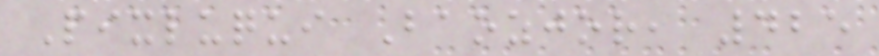Pixluqui Baozjor, 425
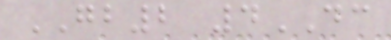GB2 4DC
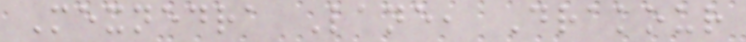Mexnedra Lane, Drakour
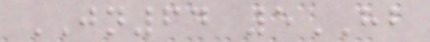JN64 5HB
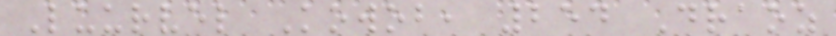Luurvel Kowob, 254 Draoz
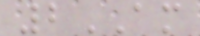2AM
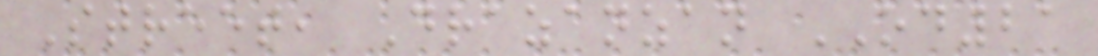Street, Drazanzan OD21
